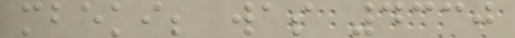mbeki; was 4330
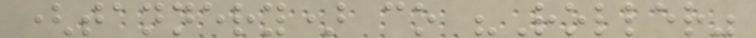(tannery) co "Roller"
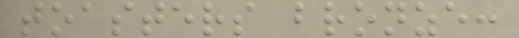toasters bronze:
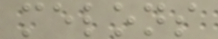melons
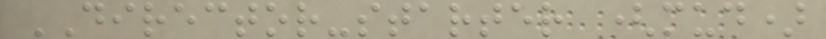DIRECTOR-starter (mud)
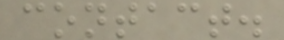contact.
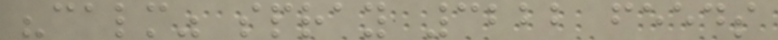"calm" spray 3222 feeds
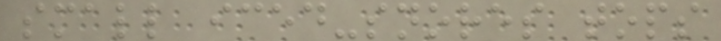small iced-snores tops
